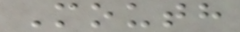Mouth
